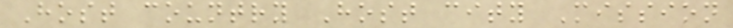Host country Host city Mission
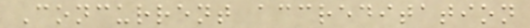Concurrent accreditation
